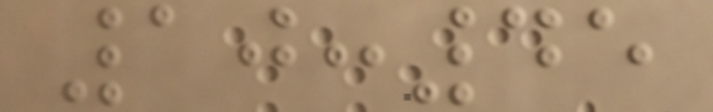10:45
